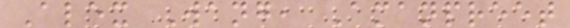Alex Wang, Amanpreet
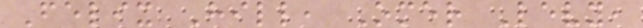Felix Hill, Omer Levy,
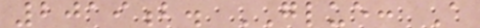2019b. GLUE: A
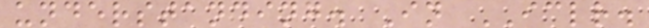understanding. In ICLR.
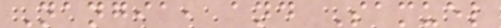Nangia, and Samuel
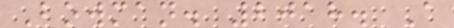Bowman. 2018. A
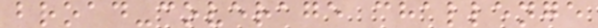broad-coverage challenge
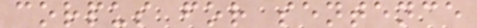corpus for sentence
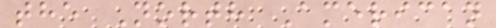the North American
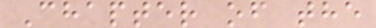Chapter of the
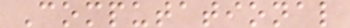Computational
